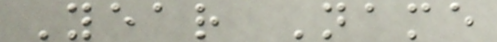Year Name
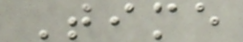Time
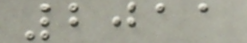2011
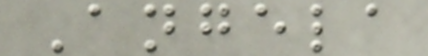Angela
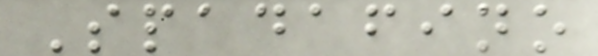Spadafino
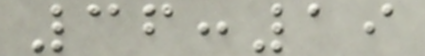36:19
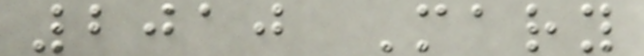2010 Mary
